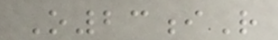O23iR
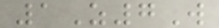1Z7W
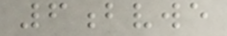6bvwe
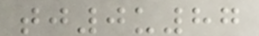tj0u87
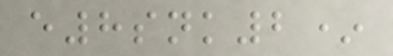e8snk2*
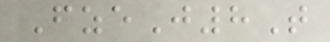FzeJ8T
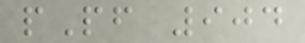pPf 904
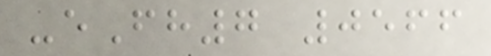-eFh7 0566
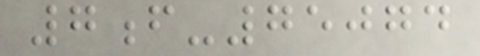7f-75074
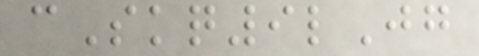cSkq9lJg
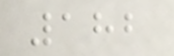182
